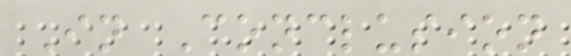In Conclusion
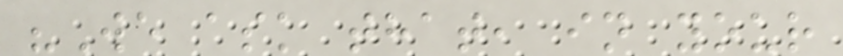"We ask that, in your
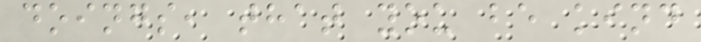doings, that you be kind
